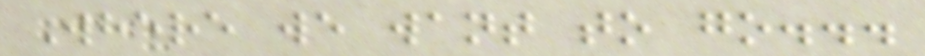Where we want to go...
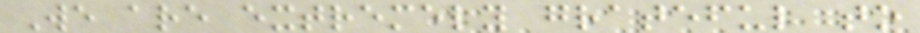We are extremely grateful to
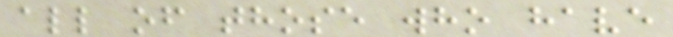all of those who have
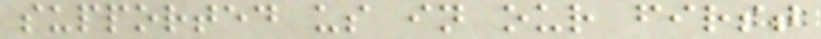supported us in our first
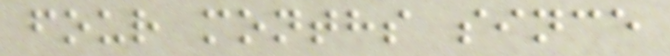four months since
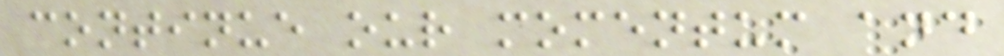continue our momentum and
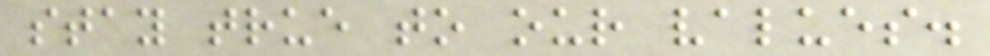stay true to our values.
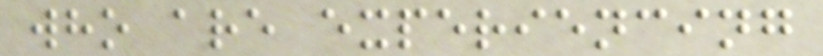who are experiencing
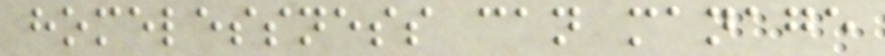homelessness can manage
